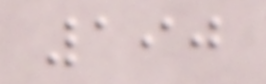190
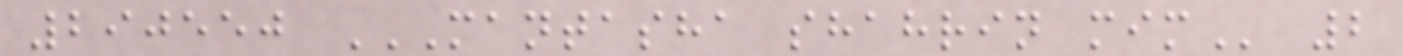290550 MANTASHA SHAHRIN MIM 2
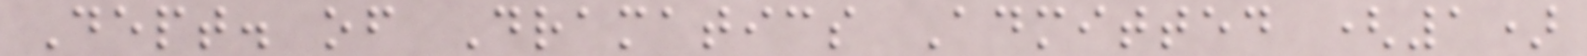Dept. of Dramatics Admitted (1)
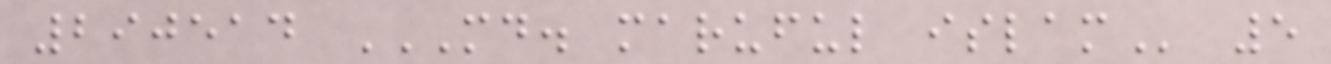290514 MD. MARUFUL ISLAM 5
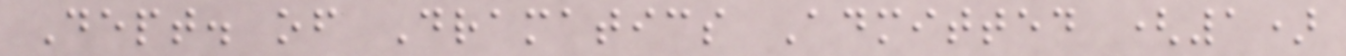Dept. of Dramatics Admitted (1)
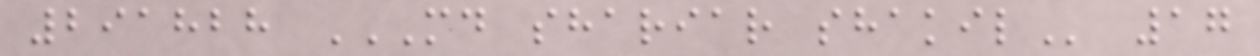291828 MD SHARIAR SHAKIL 17
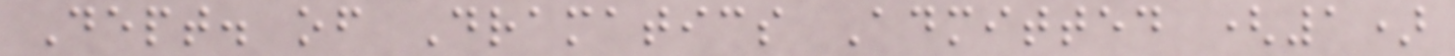Dept. of Dramatics Admitted (1)
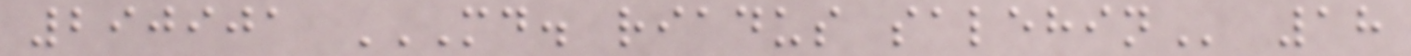290901 MD. RIADUS SALEHIN 18
